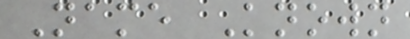Name Known
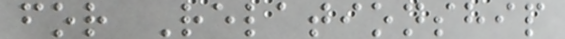for Relationship
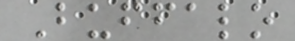Buffalo
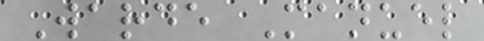Warde Manuel
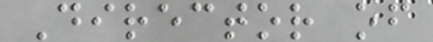Director of
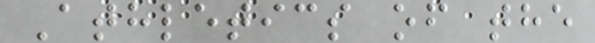Athletics of the
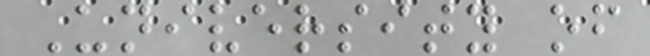University of
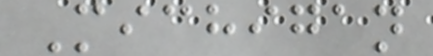Michigan
